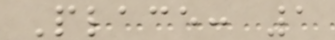Place: 1
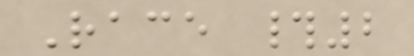Race #2
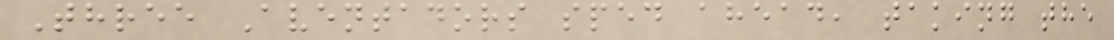Three Aventadors sped ahead, taking the
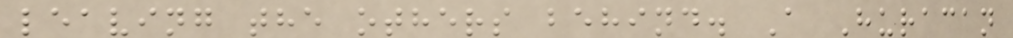leaving the others behind. A Huracan
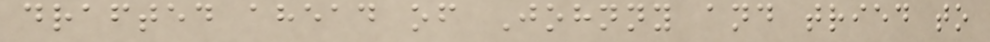drafted ahead of Johnny and tried to
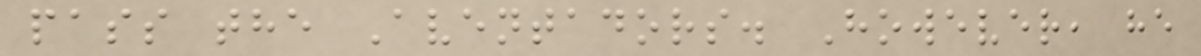pass the Aventadors. However, he
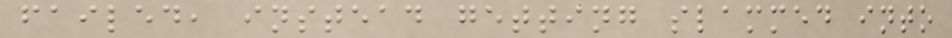failed, instead getting slammed into
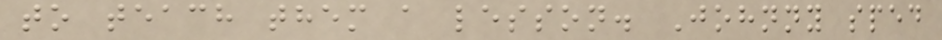to teach them a lesson. Johnny sped
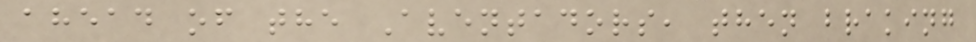ahead of the Aventadors, then braking
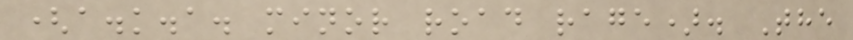(a.k.a. minor road rage). The
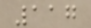117
